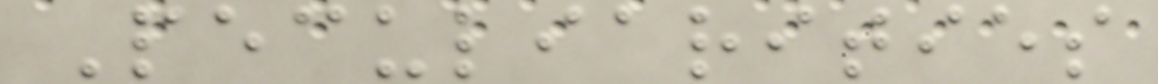Peculiarities
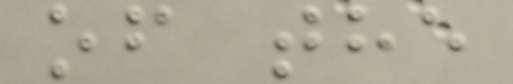of the
